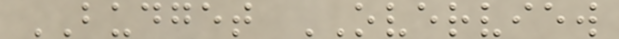BUDGET OVERVIEW
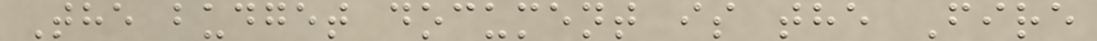The budget document is the Fire
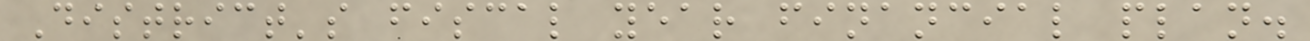District's fiscal year financial plan.
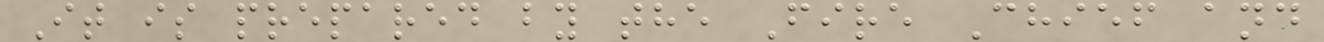It is prepared by the Fire Chief and
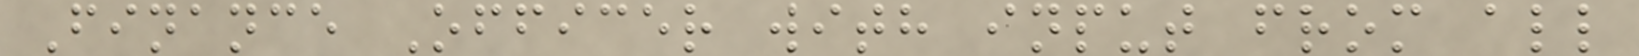Finance Officer with input from all
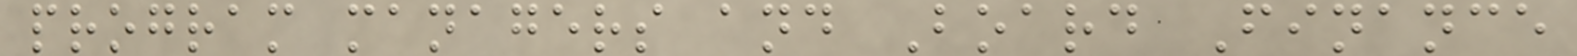program managers and Board Finance
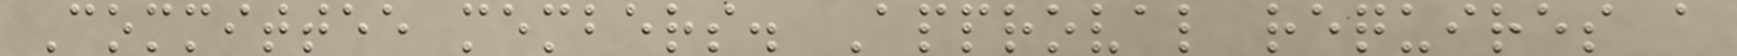Committee members. Approval requires a
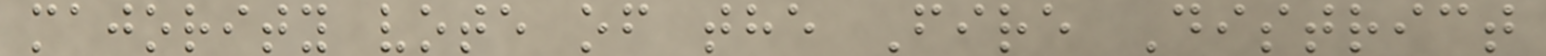majority vote of the Fire District
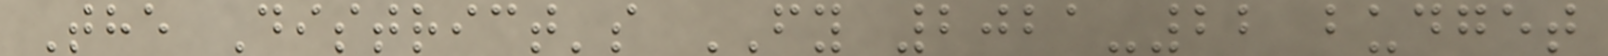The District's FY 2021-22 budget
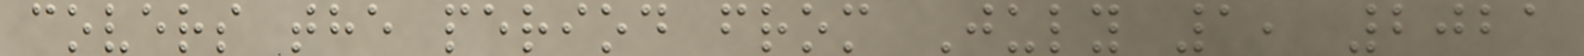covers the period from July 1, 2021
